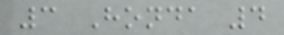3 Honda 4
